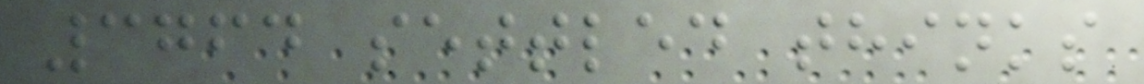3764 settled thinks
